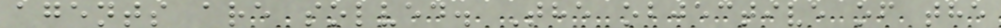agents are solved. The objective of the
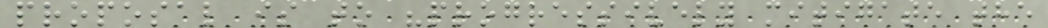proposal is to "progressively mitigate the
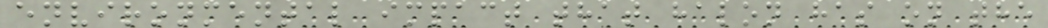environmental impact that halon has on the
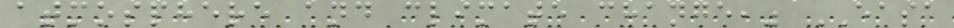atmosphere and climate change," EASA
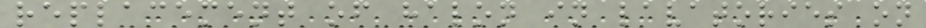replacement of halon in lavatories on
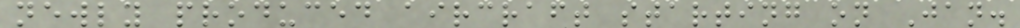newly produced aircraft starting on Jan.
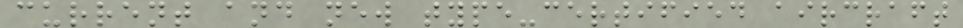current and new type-certified aircraft
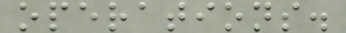operations.
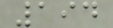194
